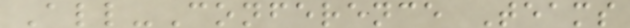All-Conference Teams
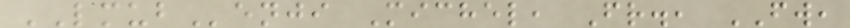LMUBenji Michel, Fr., FW,
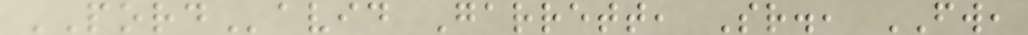PORDavid Garrett, Sr., FW,
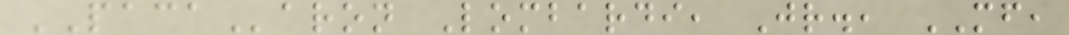PACAaron Lombardi, Jr., MF,
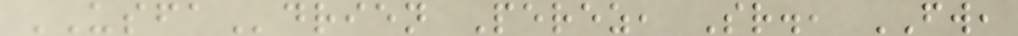USFAdrien Perez, Sr., FW,
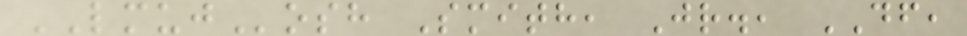LMUJosh Smith, Jr., DF,
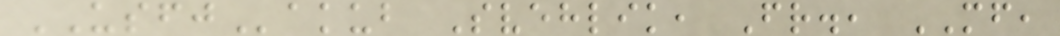USFJakub Svehlik, Fr., MF,
